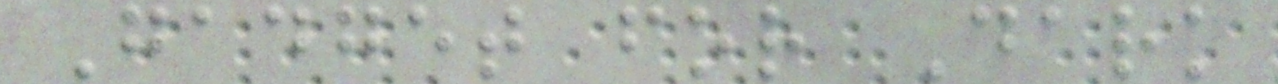Gadget for Dark
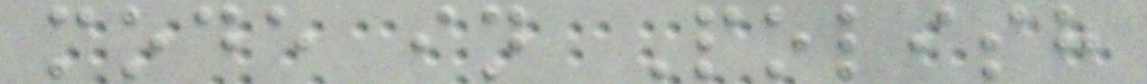mode in Polish
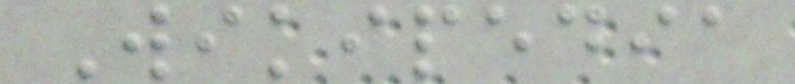Wikipedia
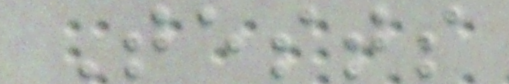Tests
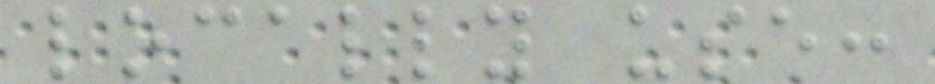locally use:
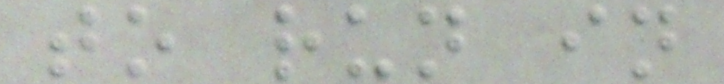to run in
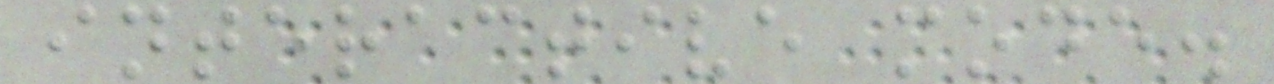interactive mode.
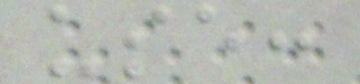use:
